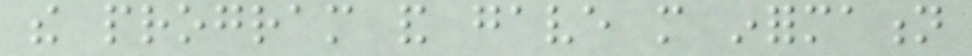the program and gave more information
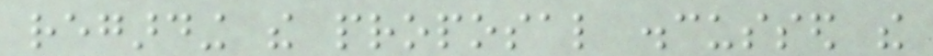regarding the proposal discussed the
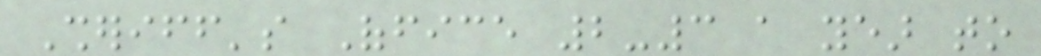Sheriff's Office 2-3 a year to
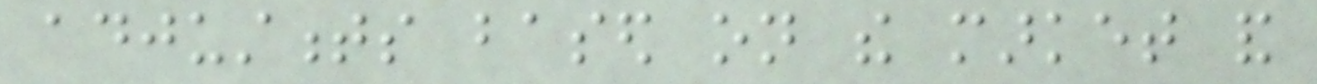adjustments based on the market and
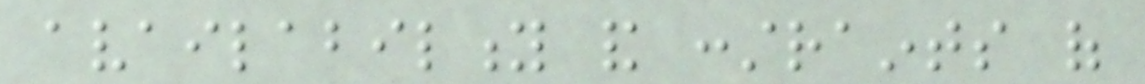availability and constraints of
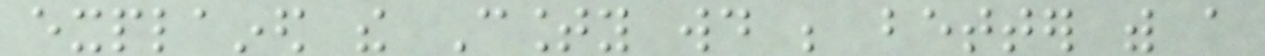explained the County would be better with a
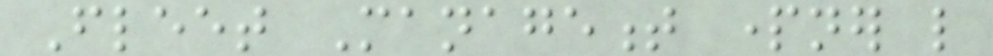Fleet Management partner like
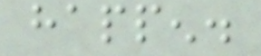happen.
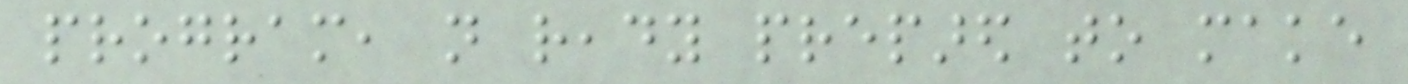program, not ready prepared to make
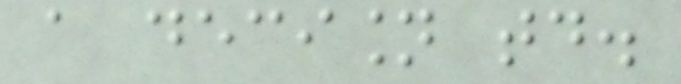a decision today.
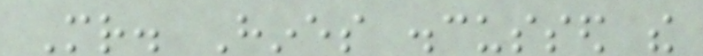Mr. Hines discussed the
